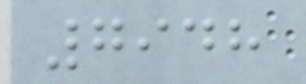7948
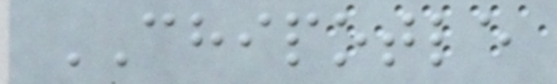CHIPOTLE
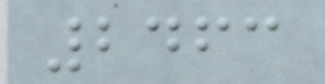2463
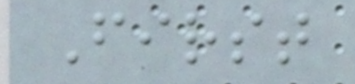First
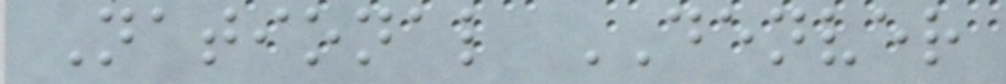National DENVER
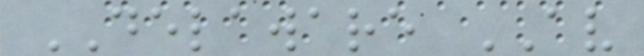DELAWARE AV
